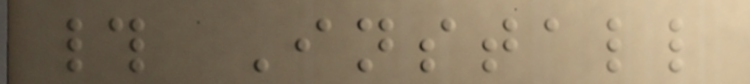# Install
